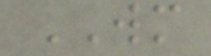WM
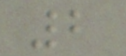2
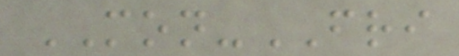MON-FRI
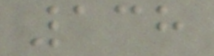138
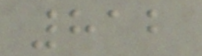812
